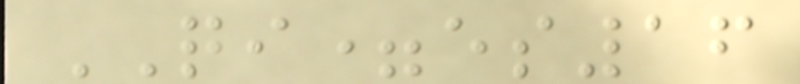QI=es16
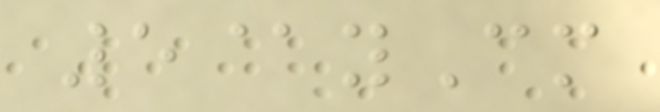5@yCm
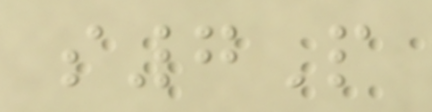s7P
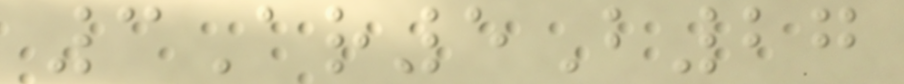3Ar5B27
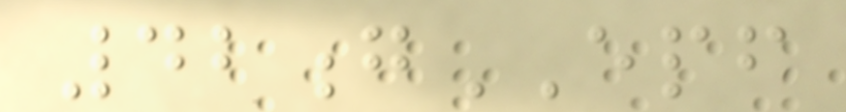42gEPF
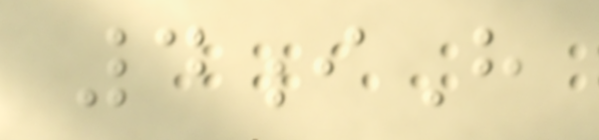4iH
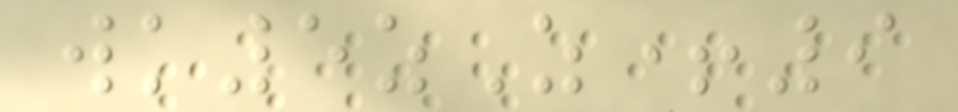wk5zZ+9
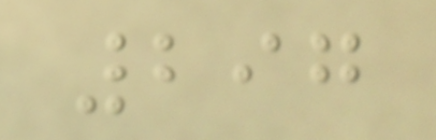297
